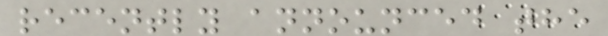recently announced the
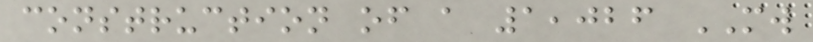construction of a 1,026 MW
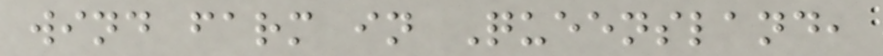wind farm in Queensland,
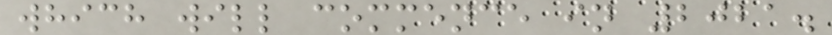which will commence in 2021.
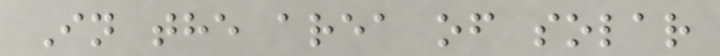In the area of solar
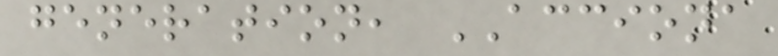generation, ACCIONA
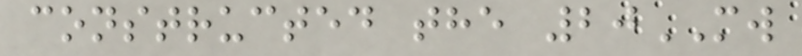constructed the 20MW
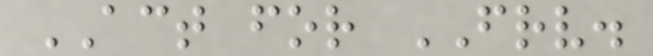ACT for FRV.
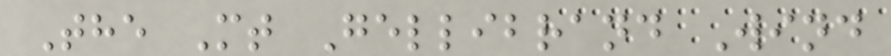The Mt Gellibrand Wind
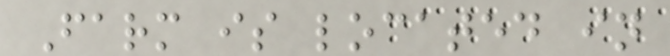Farm is located in
